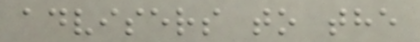advisers to the
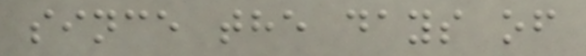since the days of
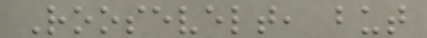Roosevelt, but
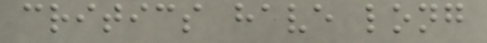critics have long
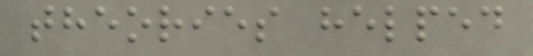theories helped
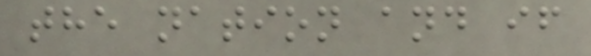the nation and if
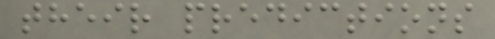their predictions
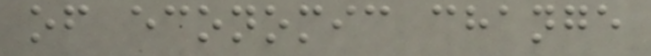of economic change
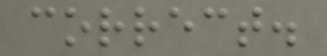correct.
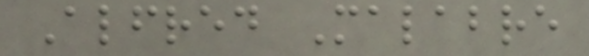Alfred Malabre
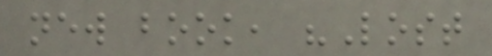new book, "Lost
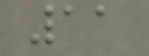11
